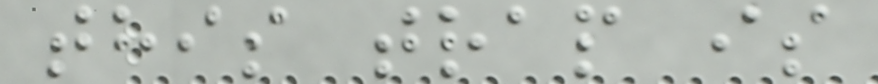this trap is
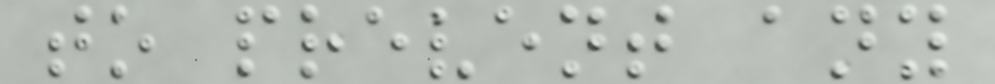to prevent any
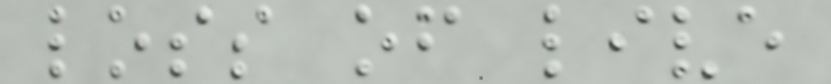loss of live
